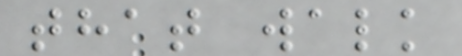that walk
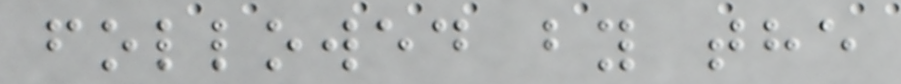followed by the
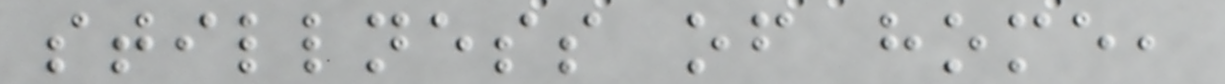stillness of home,
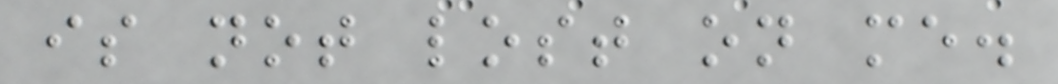is not lost on me.
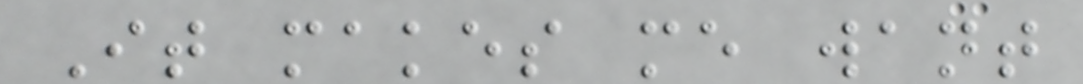It makes me want
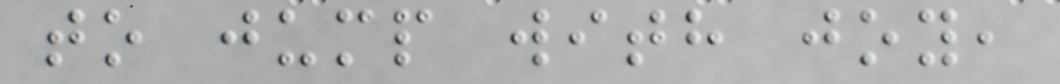to jump with joy,
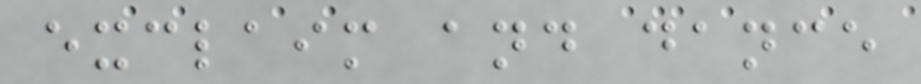exclaim and dance
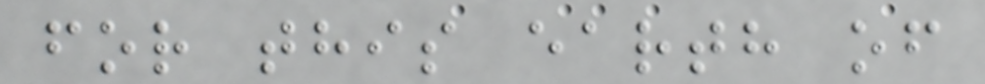for this earth of
